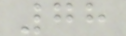78
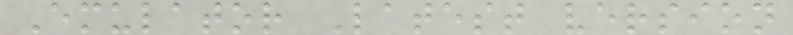Emulator Latest version
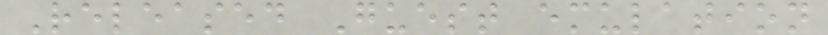Released Guest emulation
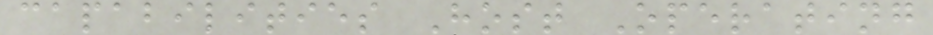capabilities Host Operating
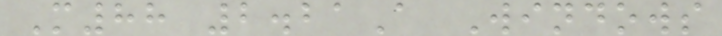M88 2.21A Windows
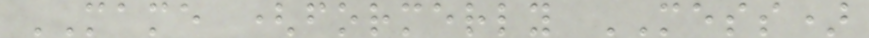MAME (formerly MESS)
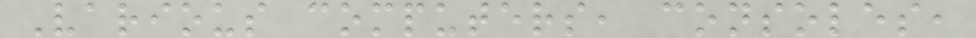Various computers, consoles,
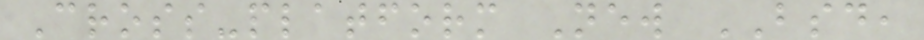Cross-platform New BSD,
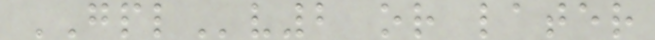GPLv2 or later
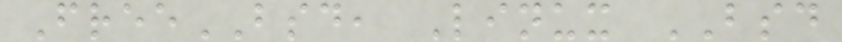FreeBSD, Linux BSD
